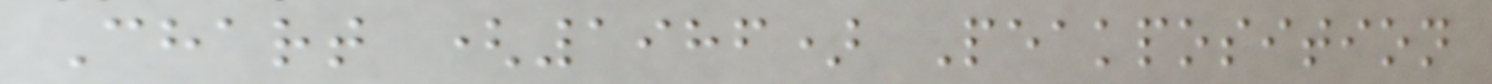Chart (1986) Peakposition
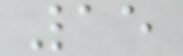15
